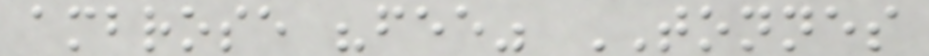ambrose "fee" TONNES
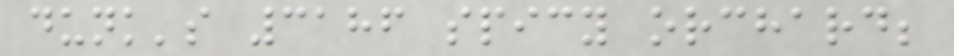dunk's 3186 spicy orchard;
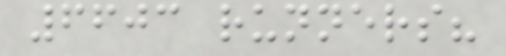6603 runners?
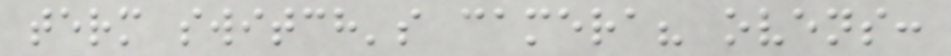term switch's camera? ovens:
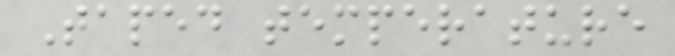Taped temperature
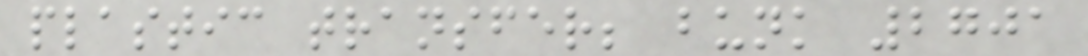plastic transfer; bunk 2701
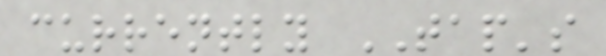currently TAP's
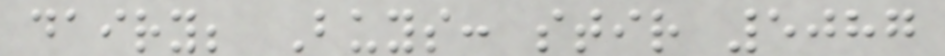dairy; Buys: stir 5087
